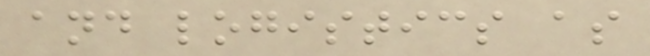and logistics as
